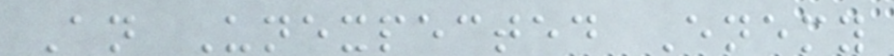An Unexpected Enemy
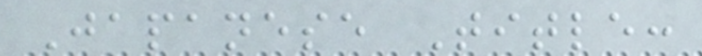Japanese Title:
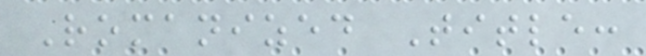Romanized Title:
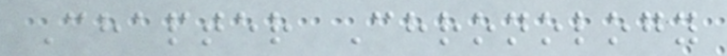Chapter Chronology
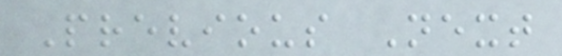Previous Next
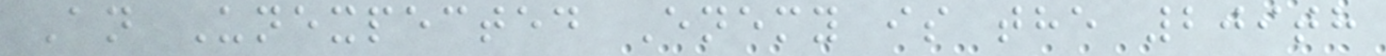An Unexpected Enemy is the 209th
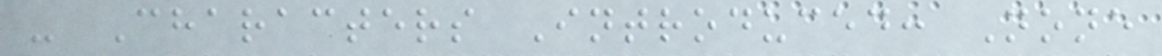- Characters Introduced: None
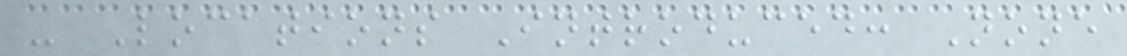- Locations Introduced: None
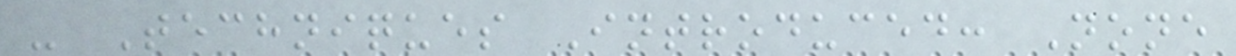- Techniques Introduced: None
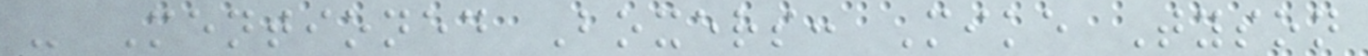- Mentioned Boxers: Mike Tyson
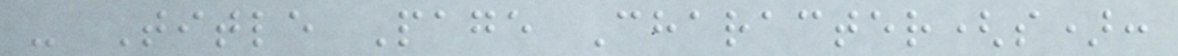- Title Page Character(s):
